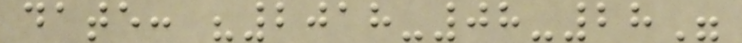date: "2018-08-28"
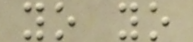yo yo
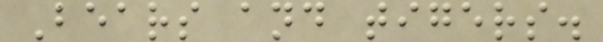Bears and tigers.
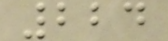224
